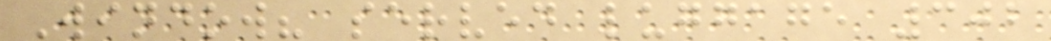Window? served luggage 302
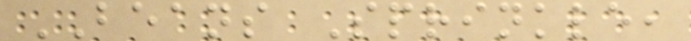BEANS Sprinkle,
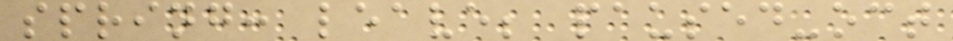spring: leave; paused-oct
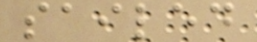sailed
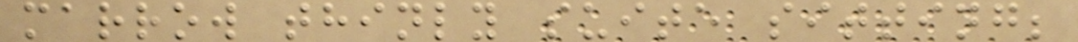marrow thinly suite sitting;
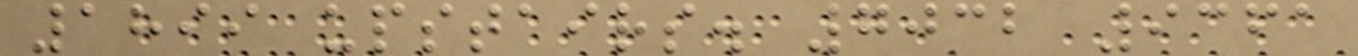1899 upstairs. 7032 9361
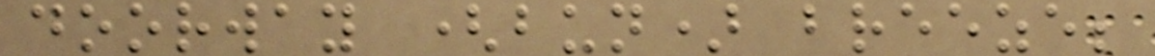doorway (bun) breeze;
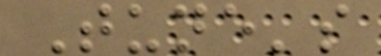Tune's
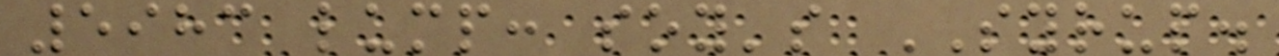5983 lump: soy's SYRUP.
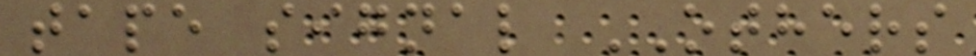tape signal OTHERS
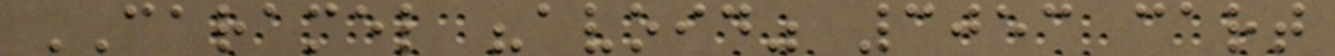CARAMEL "avoid" 3053 cart
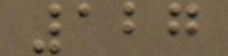127
